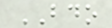BDO
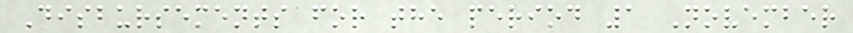Disbursements for the period 1 November
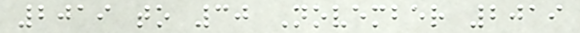2019 to 30 November 2019
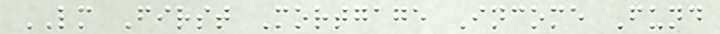LM First Mortgage Income Fund
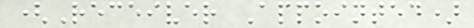(Receiver Appointed)
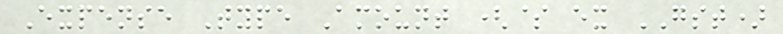Expense Type Amount ($ ex GST)
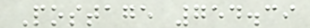Postage 754.39
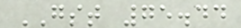GST 75.44
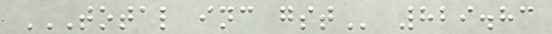TOTAL INC GST 829.83
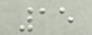15
